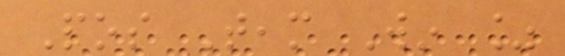Pos Team Win %
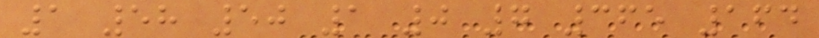1 58 50 1 0 7 365 164
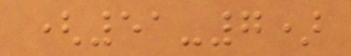(51-7)
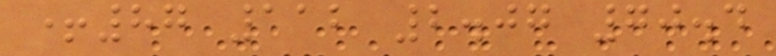+87 112 2.07 70.4
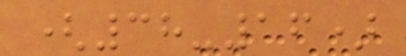(38-16)
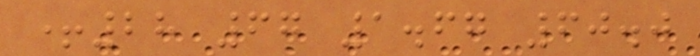+28 67 1.67 60.0
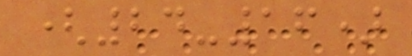(24-16)
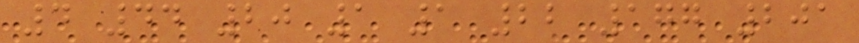4 44 20 1 1 22 177 201
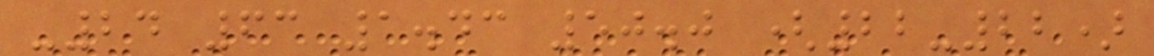-24 63 1.43 50.0 (22-22)
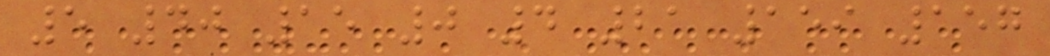5 40 15 0 4 21 159 157
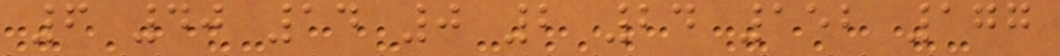6 40 14 0 2 24 152 177
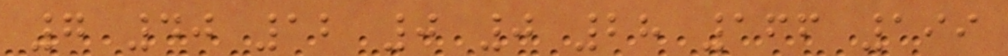7 40 12 0 0 28 166 199
